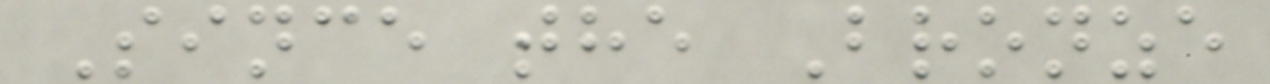Since the Bronze
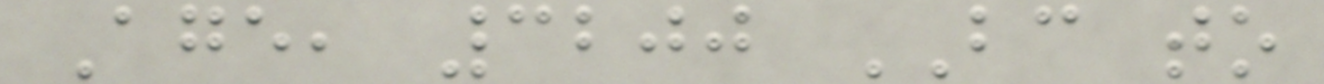Age, 3200 BC to
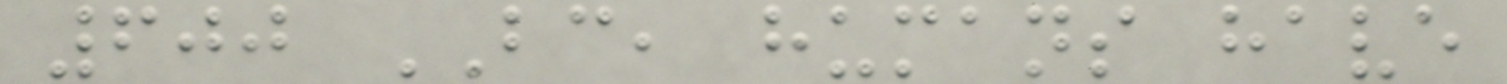600 BC, humans have
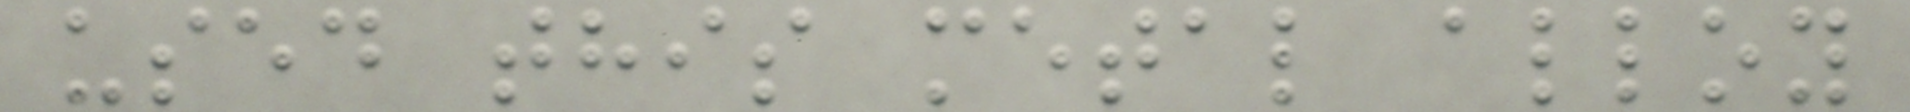used this metal alloy
